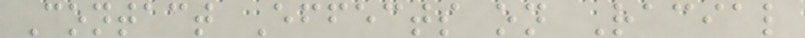Contact Effects on Racial
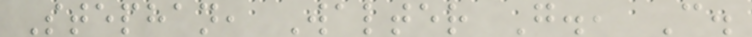Stephan, Walter G., C.
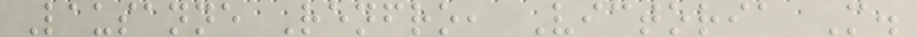Lausanne Renfro, Victoria M.
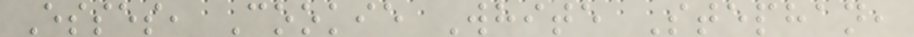Esses, Cookie White Stephan,
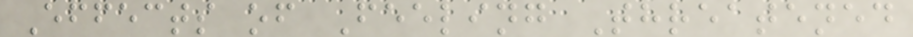Effects of Feeling Threatened
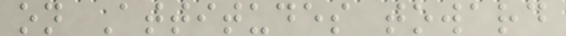on Attitudes toward
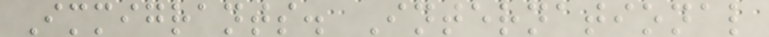Immigrants. International
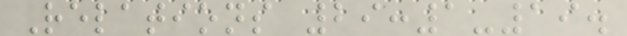Relations 29:1-19.
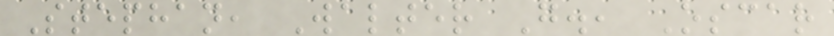Stephan, Walter G., Oscar
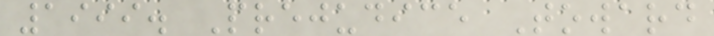1999. Prejudice Toward
